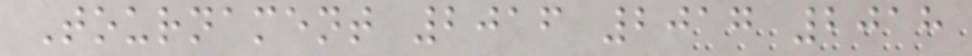Tournament 2016 2017 2018
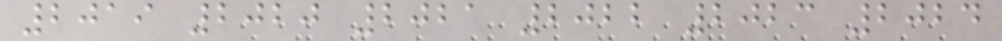2019 2020 2021 2022 2023 2024
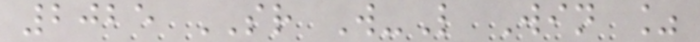2025 SR W-L Win %
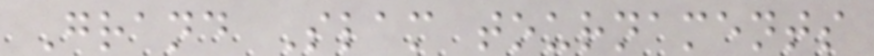Grand Slam tournaments
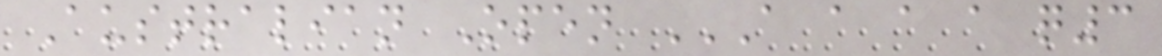Australian Open A A A A Q3
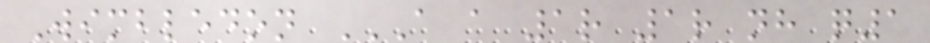Wimbledon A A 1R 1R NH Q1
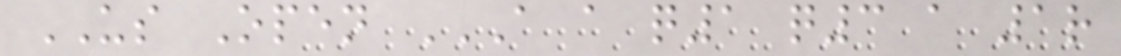US Open A A Q1 Q3 A 1R
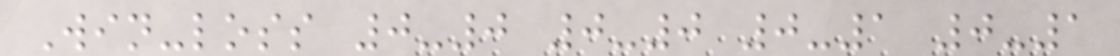Win-loss 0-0 0-0 0-1 0-1
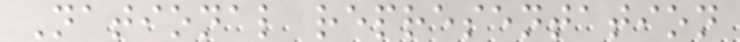National representation
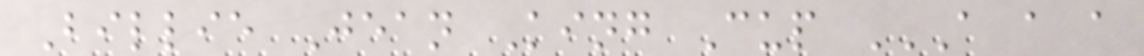Billie Jean King Cup A A A
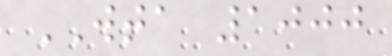WTA 1000
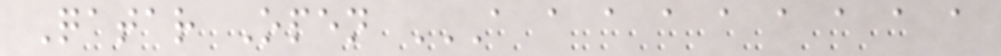Qatar Open A A A A A A A A A
